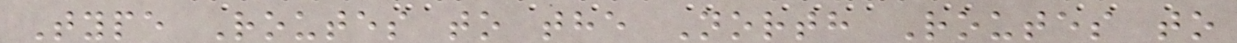Type Routes to the North Routes to
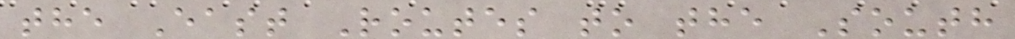the East Routes to the South
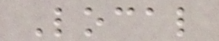Local
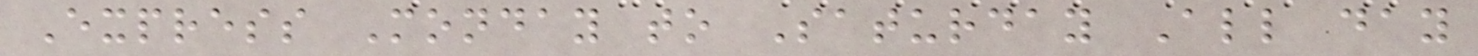Express Monday to Saturday All day
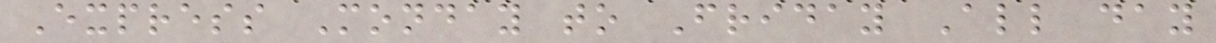Express Monday to Friday All day
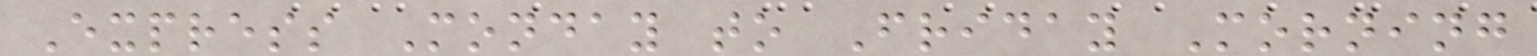Express Monday to Friday Morning
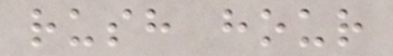rush hour
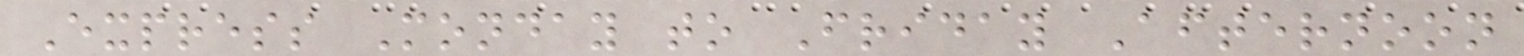Express Monday to Friday Afternoon
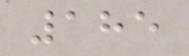185
